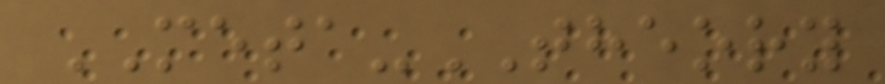META-THEORY
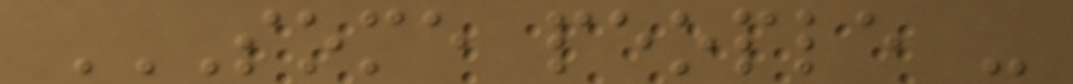SOME PEOPLE -
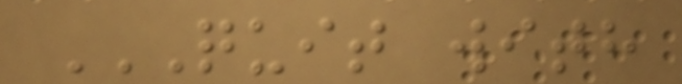QUIT WITH
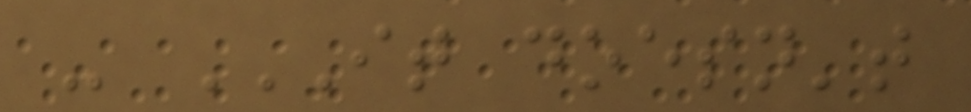- IT DOESN'T
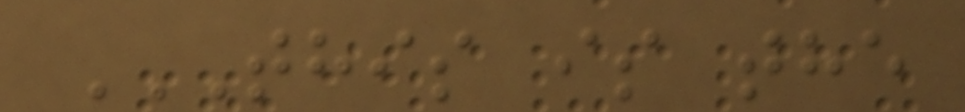THIS IS THE
